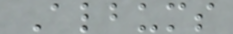Albums
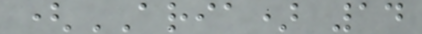(ARIA) 14
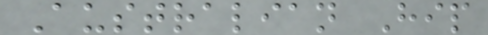Australian Hip
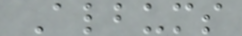Albums
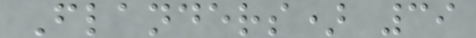Flanders) 39
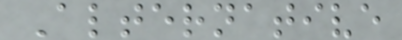Alternative
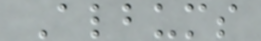Albums
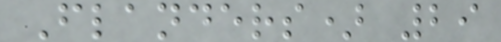Flanders) 29
